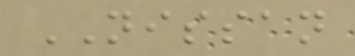NISSAN
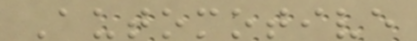Automotive
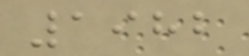1982
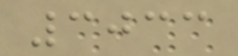3033
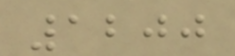1200
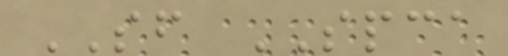SF SPCA
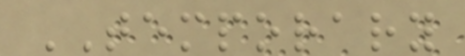TEMPORARY
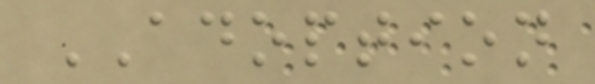ADOPTION
